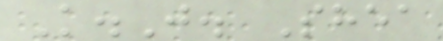K.J. Shea
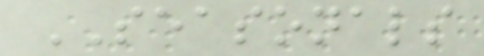SEASONALS
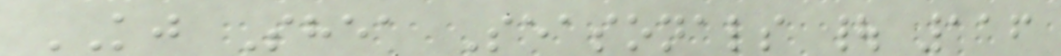KJ Shea Seasonals | 116
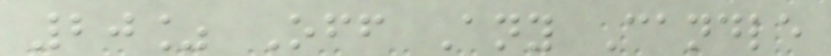20% Off Any Candle
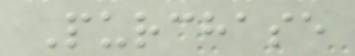Purchase
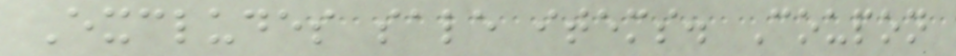Excludes sale items. Coupon
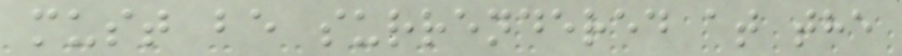must be surrendered at the
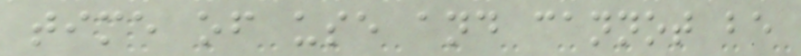time of use and cannot be
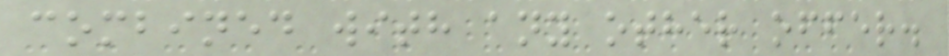combined with any other offer.
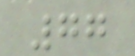77
